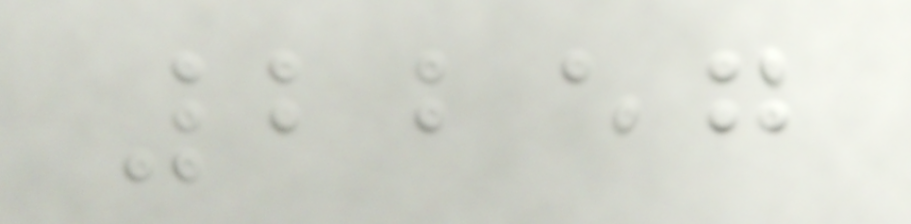2257
